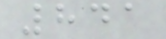841
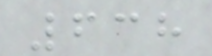638
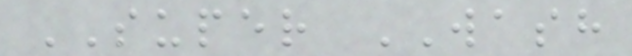SUPER WASH
